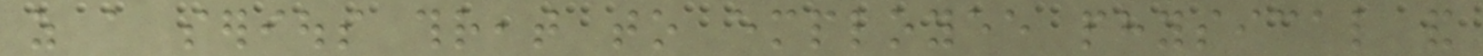as a serious threat to employee physical and
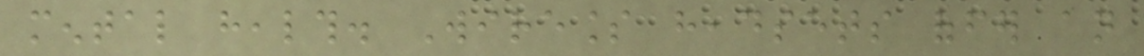mental health. Wireless headsets offer an
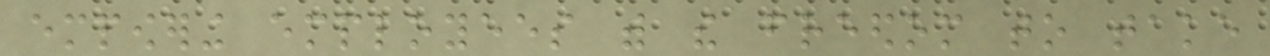empowering employees with the freedom to take
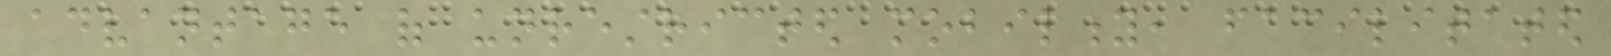advantage of unrestricted mobility, facilitated
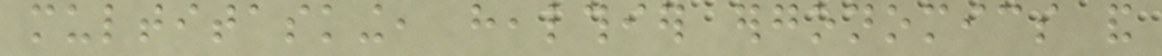multitasking, healthier ergonomics and
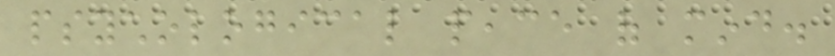psychological peace of mind.
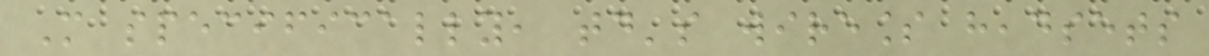More specifically, today's wireless headsets
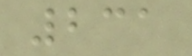231
